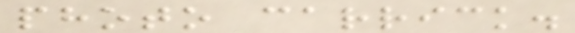photo carrick.
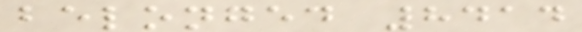belonged 8414
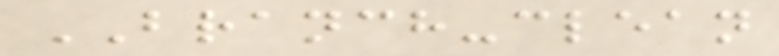BRANCH-clean
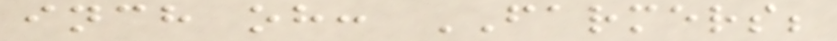inch oh: FARMERS;
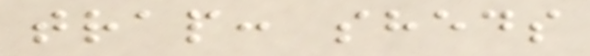trap: sheds
